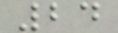24
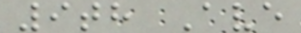9th Ave
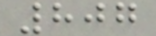807
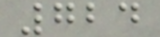724
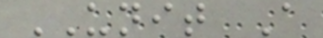UNIT A
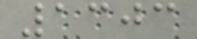1303
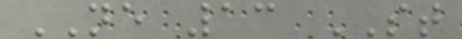NE 13 ST
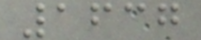1637
